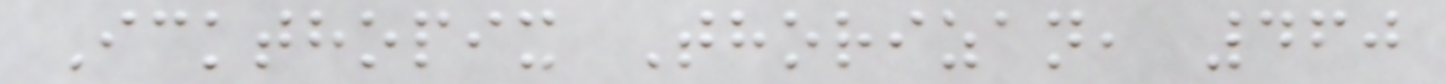Ickthopix Thorizan, 460
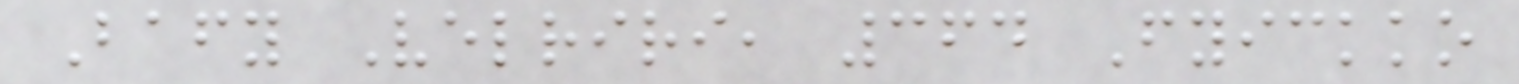Bafy Velriri, 364 Fyickko
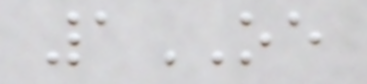1OE
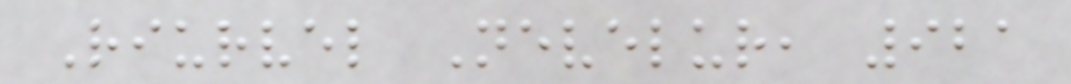Riurvel Nevelur, 921
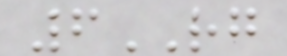6RG
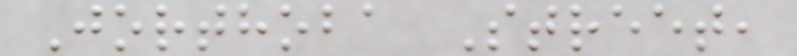Jorthoba Street,
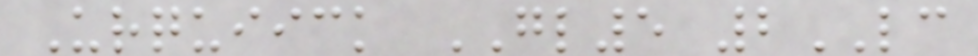Urquiick GL5 2LC
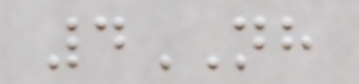4NH
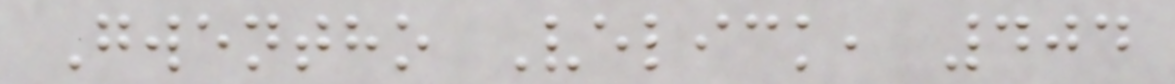Gwentho Velick, 404
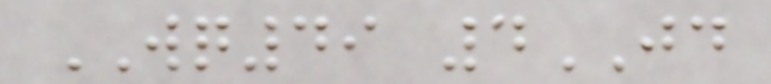WQ49 4JD
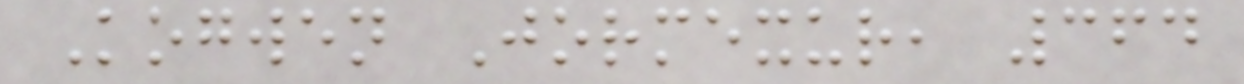Kogwen Jormexur, 364
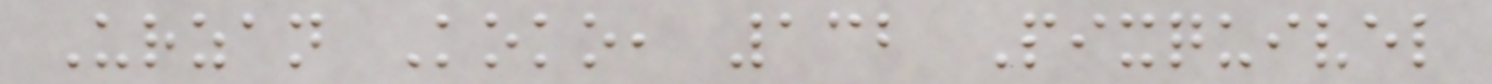Urzan Koko, 132 Pixquivel
